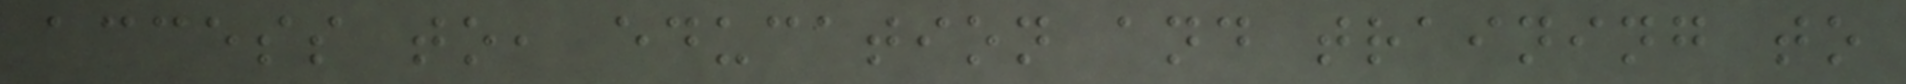access to, education and training to
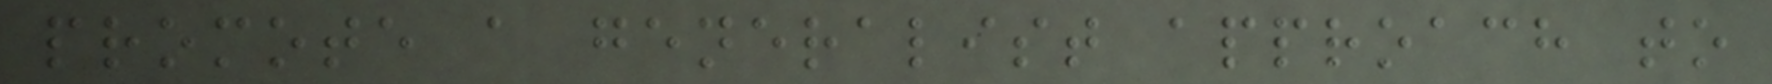promote a generalist approach to
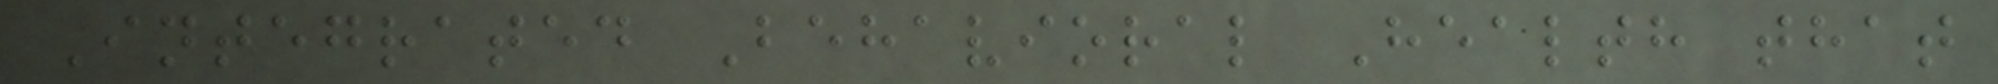Integrated Behavioral Health that
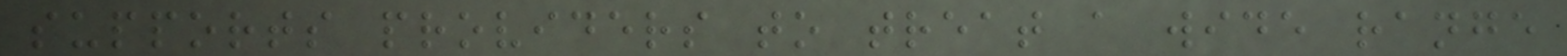supports providers to treat a wide range
